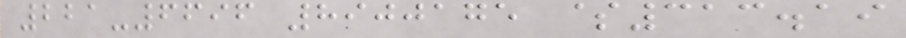221-6696 8900175 $313.19
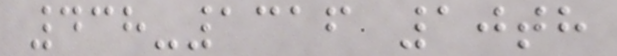438-1316 10th
